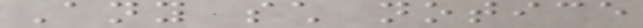Any such notice
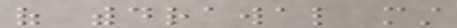of withdrawal must
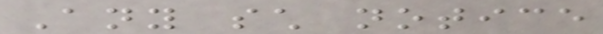Any such notice
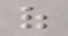of
